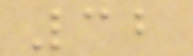32
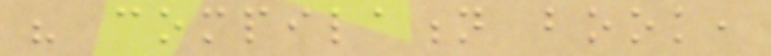his compilation book,
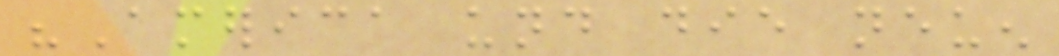"America und die neuen
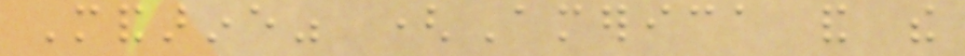Mandarine" (America and the
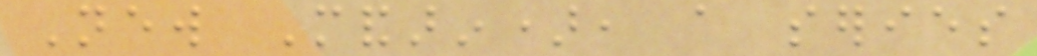New Mandarin), a series
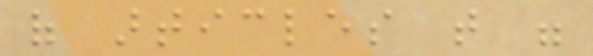of articles that were
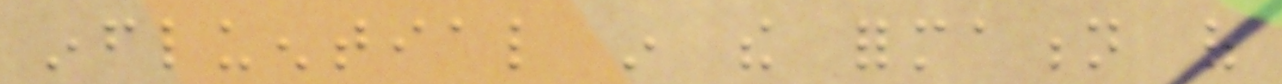influential in the formation of
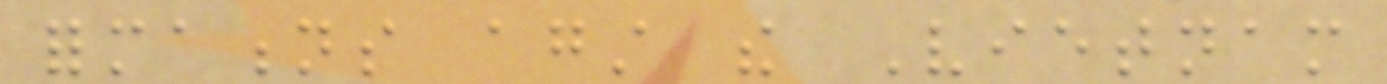formations against the Vietnam
